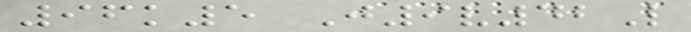96k5 J9v42L
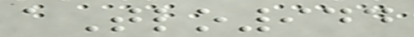aTlo944
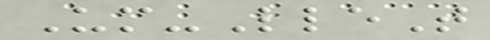Um-LleT
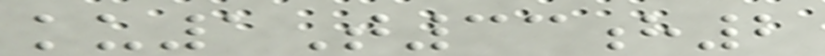ku1T33h2
